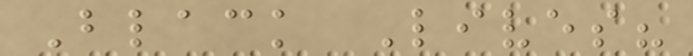Black Lives?
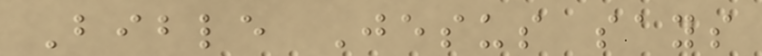Bible Jesus says
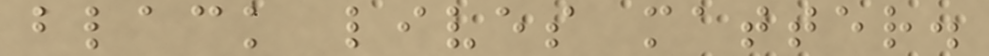black lives matter.
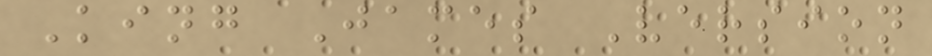King James Version
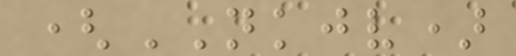(NKJV)
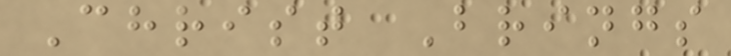Christ Brings
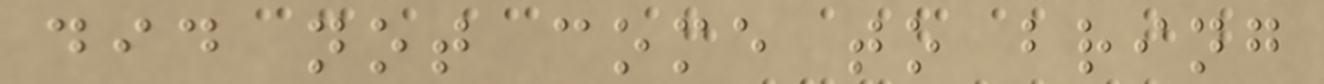did not come to bring
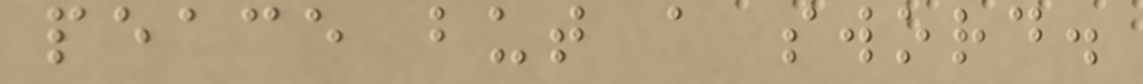peace but a sword.
